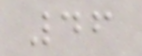46
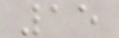15
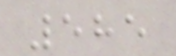585
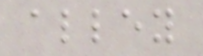alley
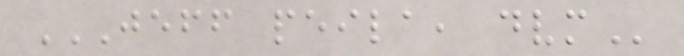JEFF PEILA, DVM
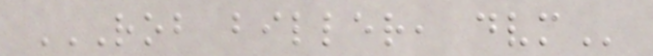ROB BILLER, DVM
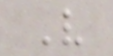V
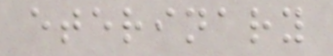eterinary
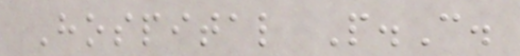Hospital P.C.
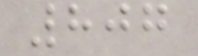807
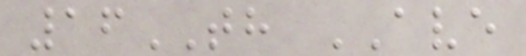16TH AVE
